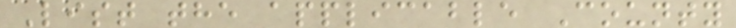List the applicable County
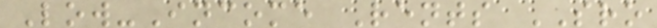Low-Income Rents SRO
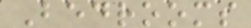Bedrooms
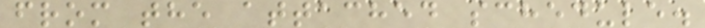from the attached schedule.
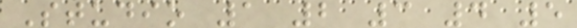Studio 1 2 3 4 5
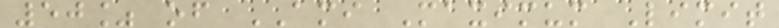50% of AMI Maximum Limit
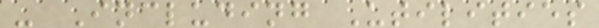- Including Utilities
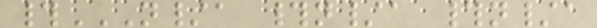#N/A #N/A #N/A
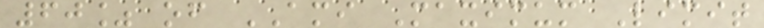60% of AMI Maximum Limit
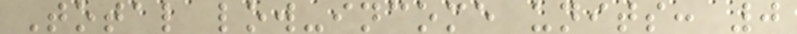Total low-income units: 0
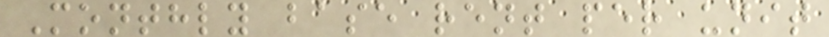Monthly base rent per unit
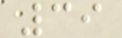39
